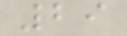29
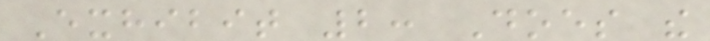Exhibit 2: Does the
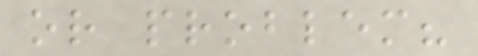or problem?
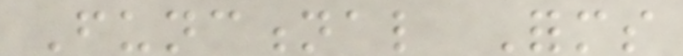Functional Forms
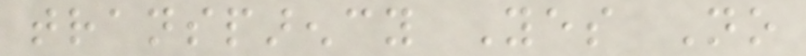transparency Yes No
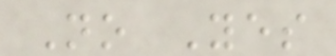No Yes
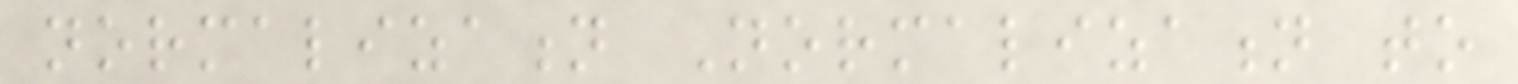normalization Normalization to
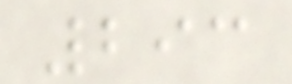293
